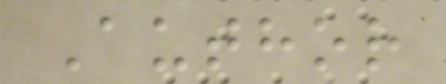Author
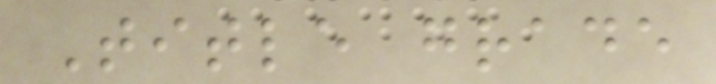Title grade
